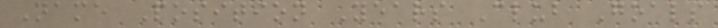Name Position Years Club Goals
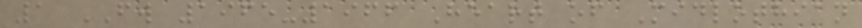1 FW 1965-1966 Heart of Midlothian
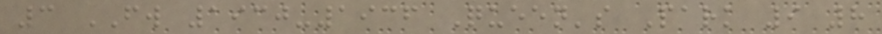3 FW 1930-1936 Queen's Park 9 8
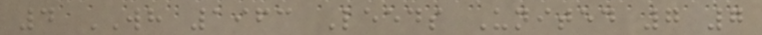4 WH 1963 Leeds United 7 7
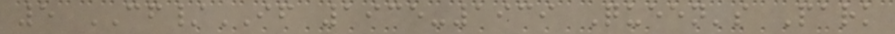5 CF/IF 1935-1939 Queen's Park
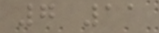7 11
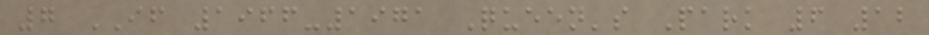7 IF 1966-1971 Queen's Park 6 12
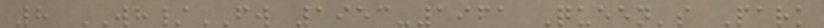8 WH/FW 1953-1961 Queen's Park
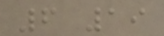6 19
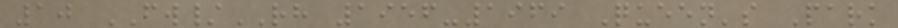10 FW/RH 1956-1969 Queen's Park
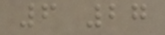6 27
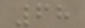68
